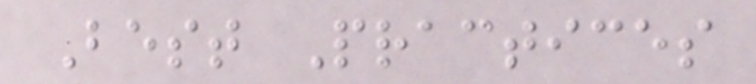Best Practices
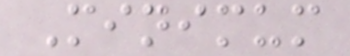Minimum
